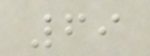69
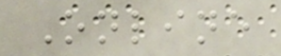Online
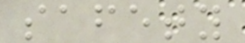safety
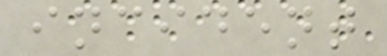incident
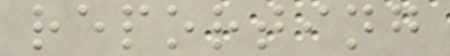reporting
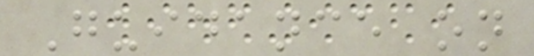Guidance on
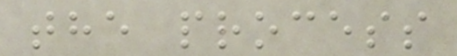the process
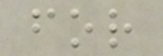for
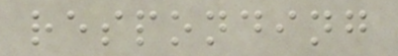responding
